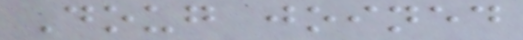Doug joined
